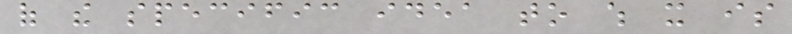of the specific idea to which it is
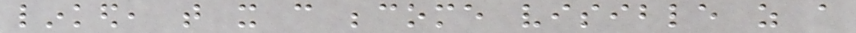linked, that it can become visible as a
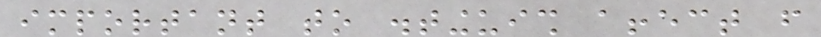important to distinguish affect from
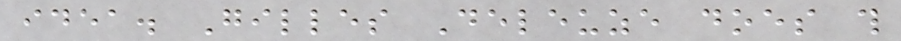idea. Gilles Deleuze does this
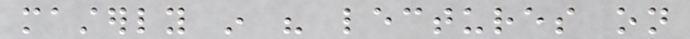masterly in his lectures on
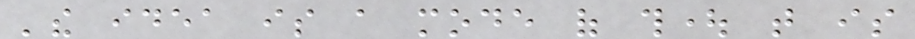'the idea is a mode of thought that is
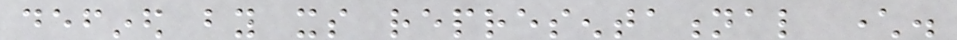defined by its representational character.
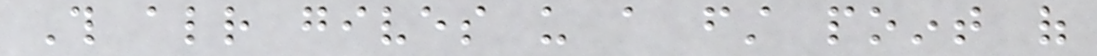This already gives us a first point of
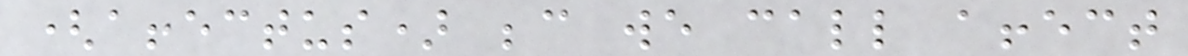(affectus) because we call affect
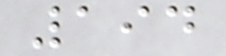194
